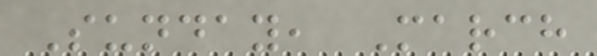Sunday, March
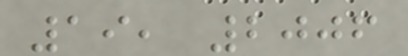19, 2006
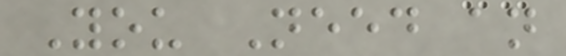You Need an
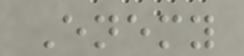Enemy
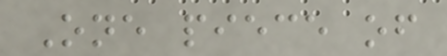One piece of
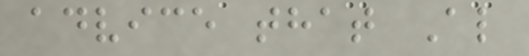advice that Al
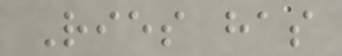Ries has
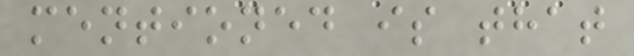mentioned is that
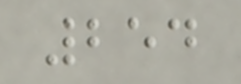254
